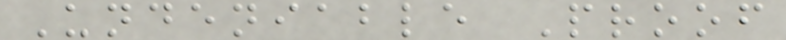Undeniable Proof
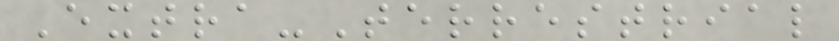Extra-Terrestrial
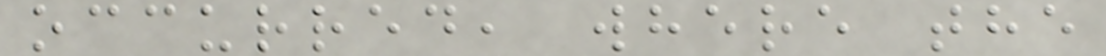occurred, where the
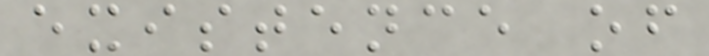existence of
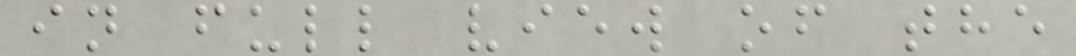in full view of the
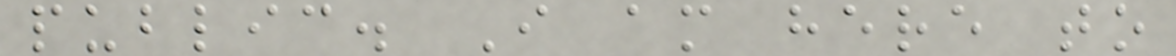public. I am here to
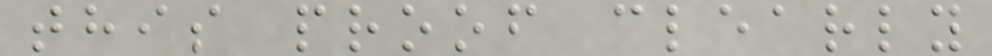this proof clearly
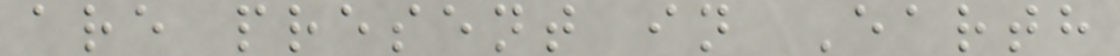are present in Earth
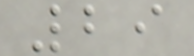29
